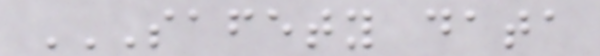SAFETY DATA
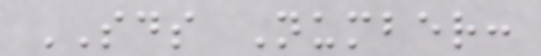SDS Number:
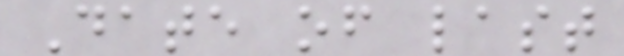Date of last
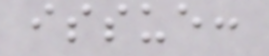issue:
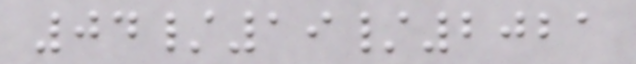04/19/2021
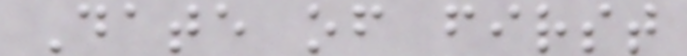Date of first
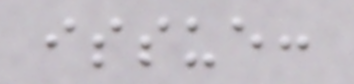issue:
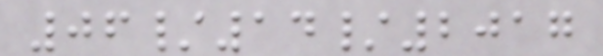06/14/2017
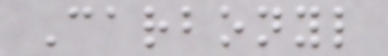Carbonyl
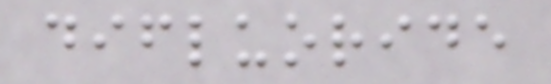difluoride
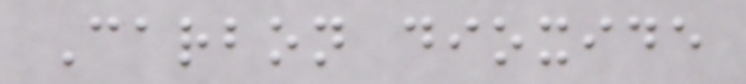Carbon dioxide
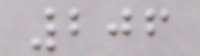206
